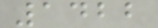1422
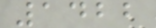1422
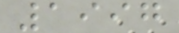1997
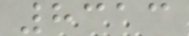8313
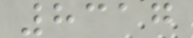8317
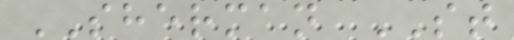SHERMAN ST
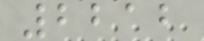2212
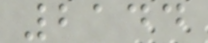2144
